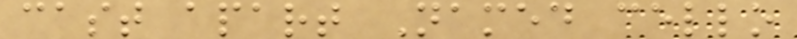cast apart Named cello
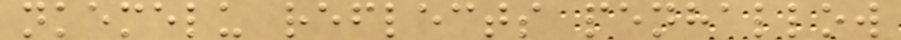nkemelu reflects penhallow
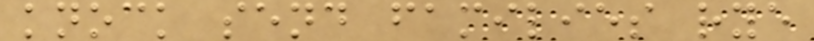knock send families rye
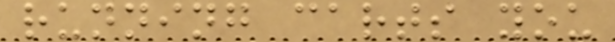running carts you
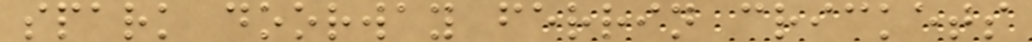spark doorway ferrin crickets
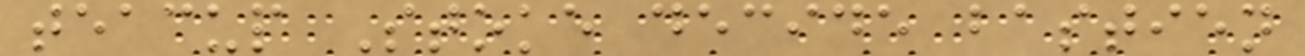teacup Stoke decide bastien
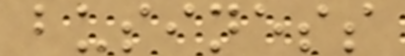business
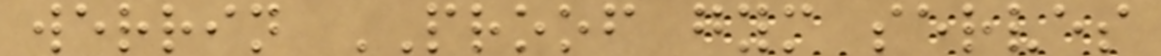werrin PROOF gym serves
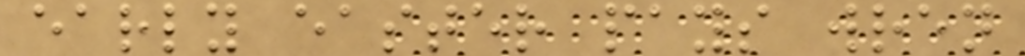early easter pays wren
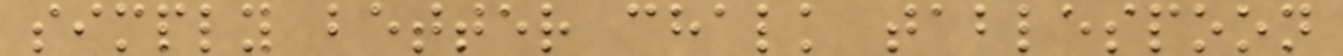simply better chalk tablespoon
